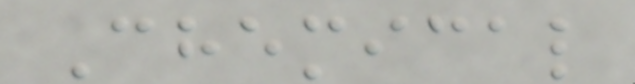Chemical
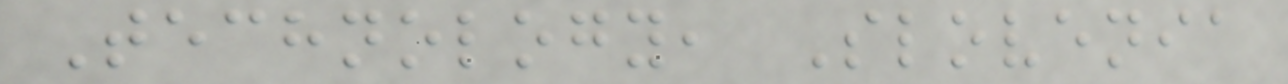Technology, Slovenia
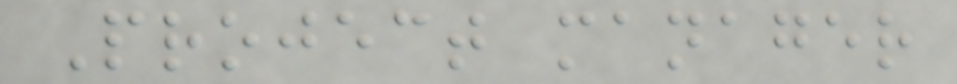Project manager
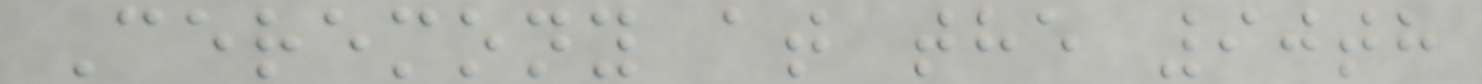Ceremony at the 90th
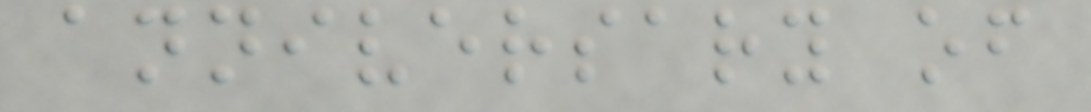anniversary of
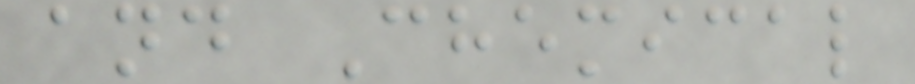and Chemical
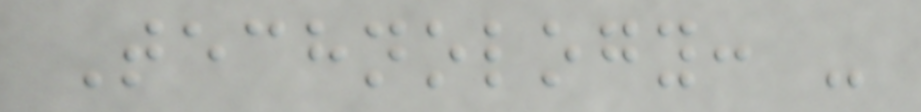Technology: -
